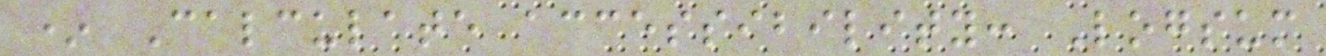* Calculate accessibility: Logsum
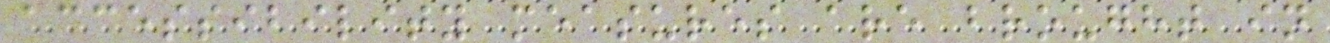accessibility measures are brought in
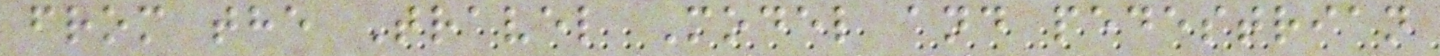from the Travel Model and pedestrian
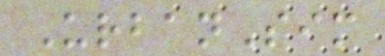UrbanSim
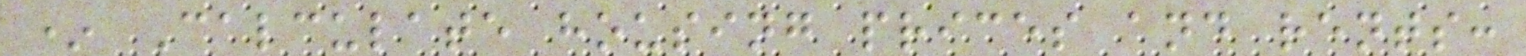* Calculate housing prices and rents:
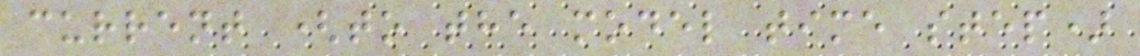current (to the model time step)
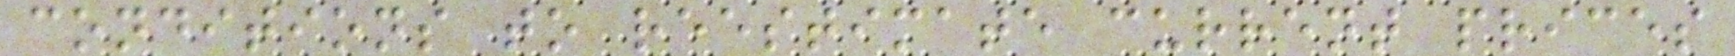conditions to reestimate current prices
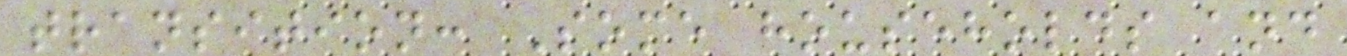transition: Some households and
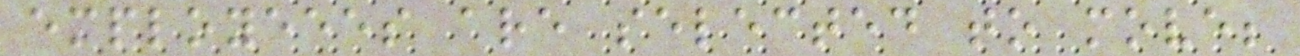employeees are selected to move;
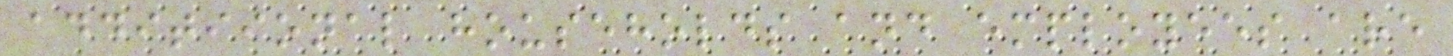additiional households and employees are
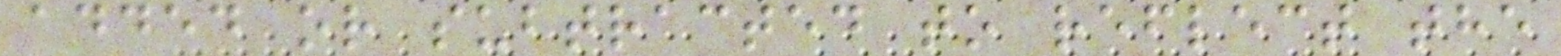added or subtracted to reflect the
